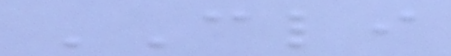CLI
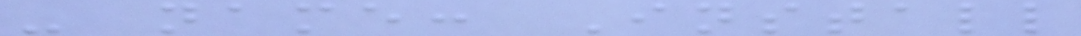- name: Install
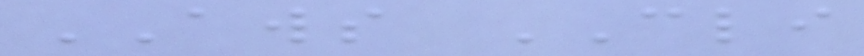AWS CLI
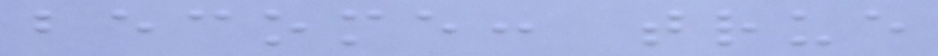become: true
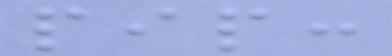pip:
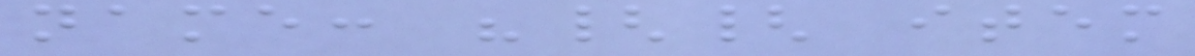name: "{{ item
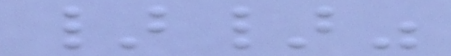}}"
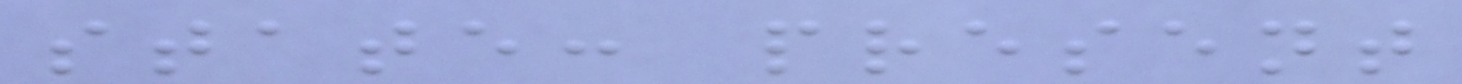state: present
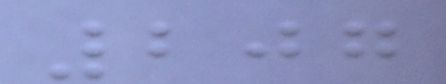207
